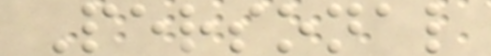Personal
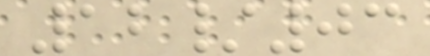12/03
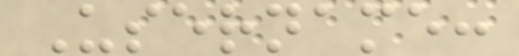Username:
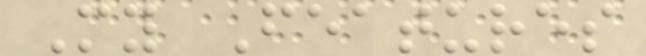My Features
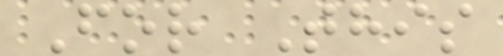For This
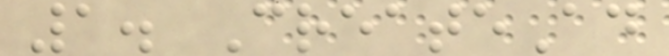1. CreateAd
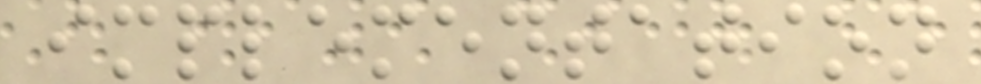implementation
